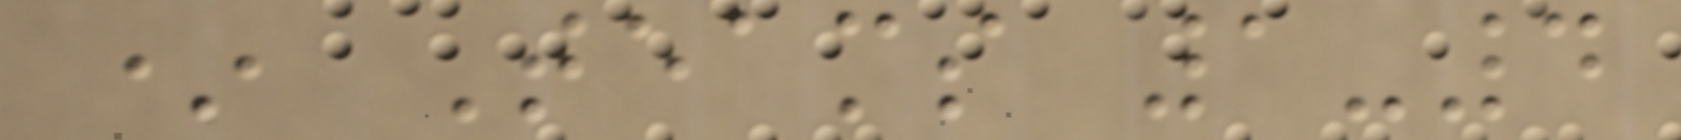* Teams 1-4
